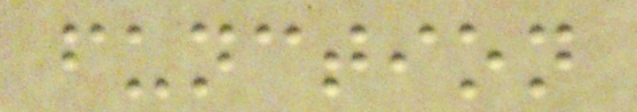function
